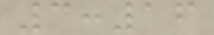3:16
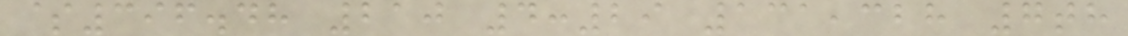$396.48 210 4:29 131,328 7th
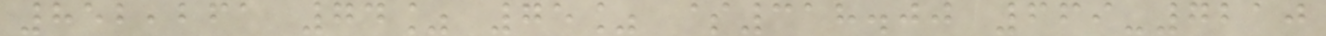852,261 74% 75% $318.00 669-7210
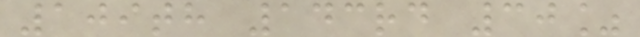109th 143rd 30%
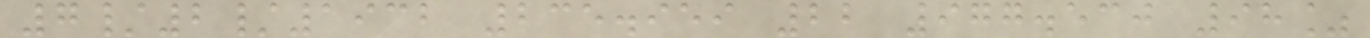7/2/1932 235.959 22 977.530 98%
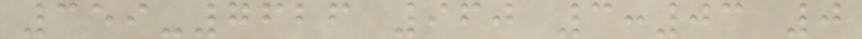359-7626 960 3:03 0
